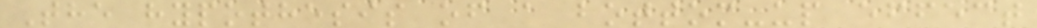The hypothesis of a bottom-up effect
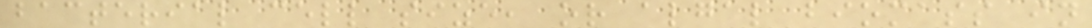bacterial cell size, or algal biomass in
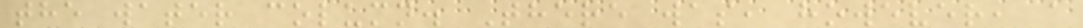the water column. There was, however, a
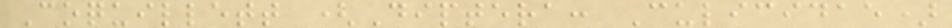Coquillett (Diptera: Culicidae)
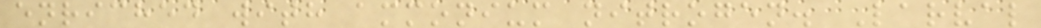enriched with ammonium nitrogen. Larval
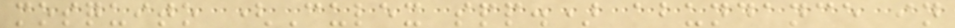mosquito (Culex spp.) abundance in
